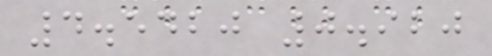4.5420 0.920
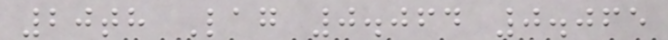20th Lag 0.064 0.065
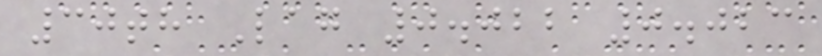30th Lag 0.022 0.023
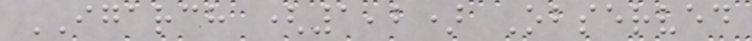IGARCH (1,2) Observed
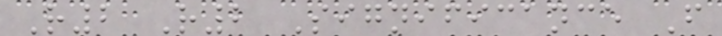R2 R2 Significance F
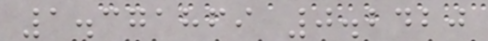1.371869 0.2420
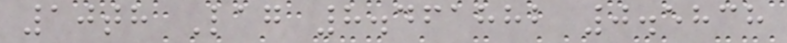10th Lag 8.461882 0.5838
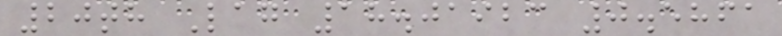20th Lag 18.01923 0.5861
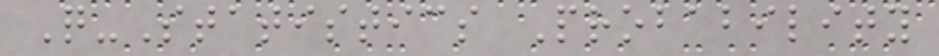Q-Statistics Probability
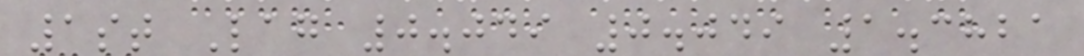1st Lag 0.049 0.049 1.3821
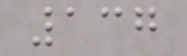137
